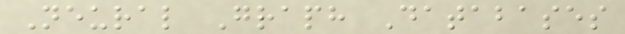Neural Graph Databases
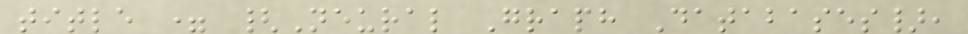title = {Neural Graph Databases},
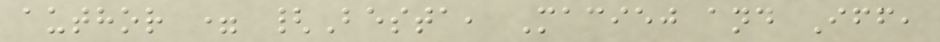author = {Besta, Maciej and Iff,
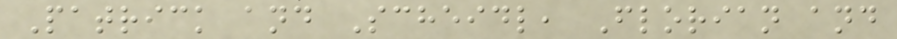Patrick and Scheidl, Florian and
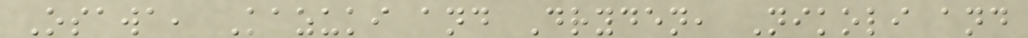Osawa, Kazuki and Dryden, Nikoli and
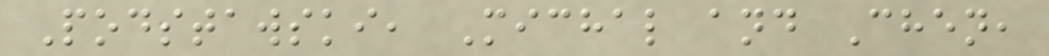Podstawski, Michal and Chen,
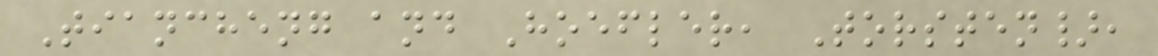Tiancheng and Hoefler, Torsten},
